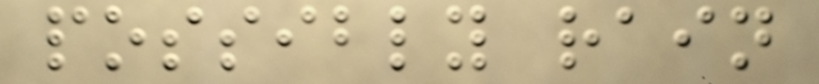possibly rain
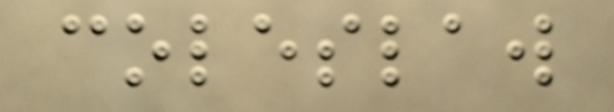coleslaw
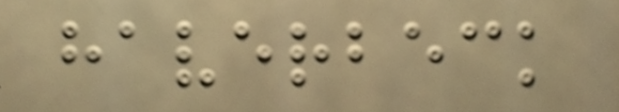haverbeck
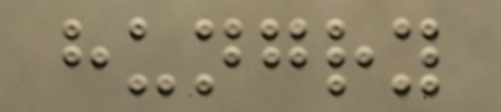hungry
